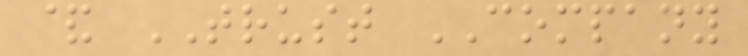& TRUST COMPANY
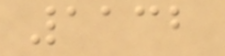1132
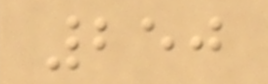250
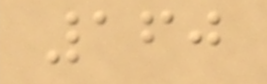160
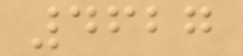4627
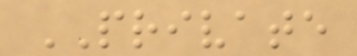PRIVATE
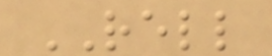RELL
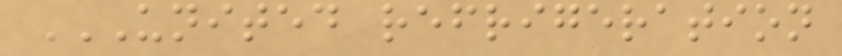UNITED REFRIGERATION
